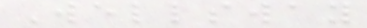Wellsway
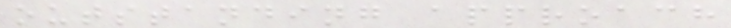outstanding approach
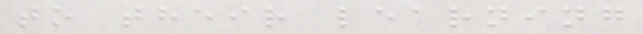to their learning
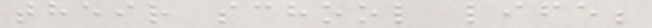their school life;
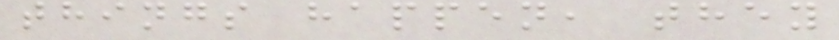things happen, they
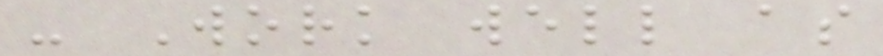- Work well as
